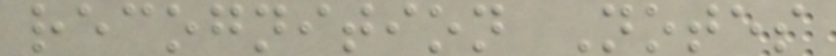recognition Notes
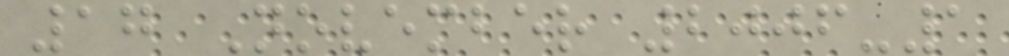17 November 2006-1
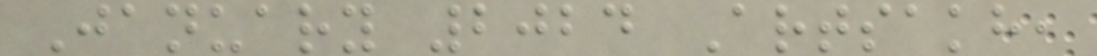January 2024 Artsakh,
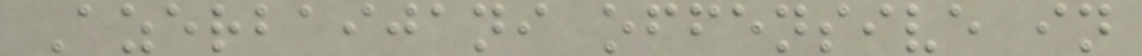Azerbaijani offensive in
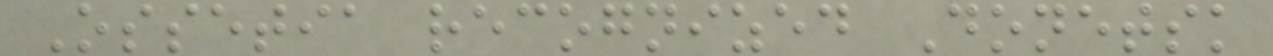Ossetia recognized Donetsk
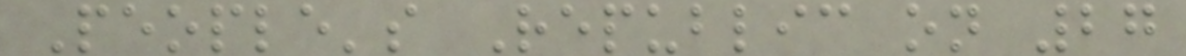People's Republic on 27
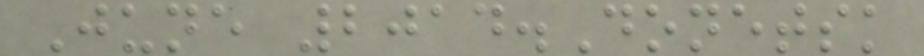June 2014.Donetsk
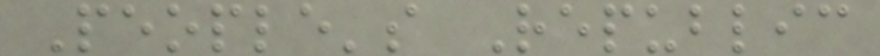People's Republic
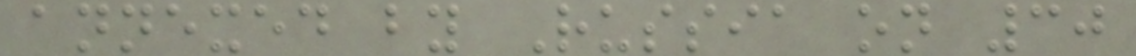annexed by Russia on 30
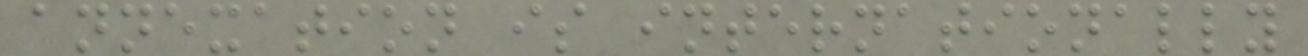annexation is internationally
